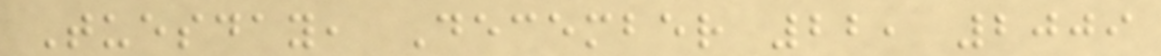Tuesday, December 22, 2009
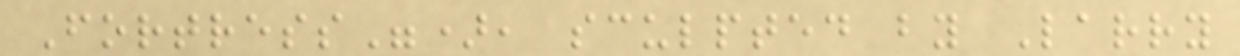Fortress"), sculpted by Larry
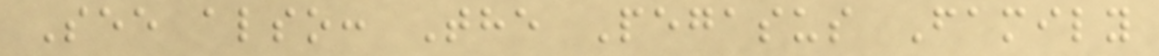See also: The Pegasus Family
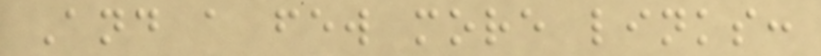And a few more links:
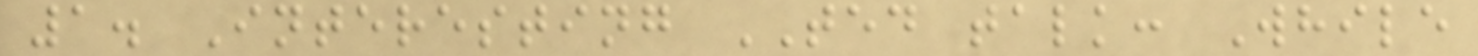1. Interesting TED talk: While
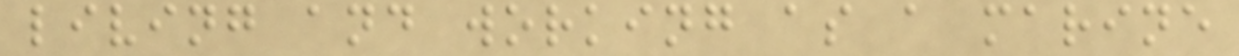living and working as a marine
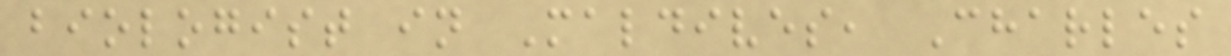biologist in Maldives, Charles
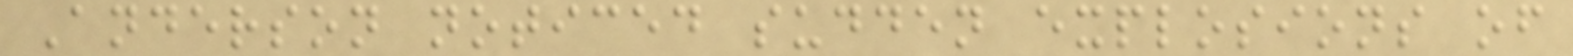Anderson noticed sudden explosions of
